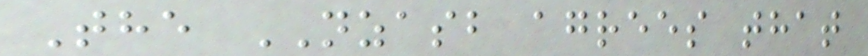The NZASB agrees that
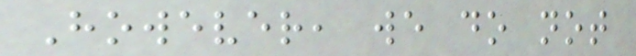However, we do not
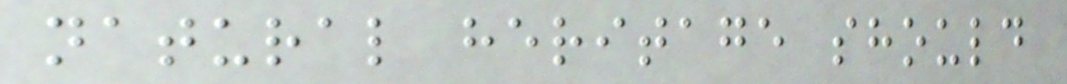natural heritage should
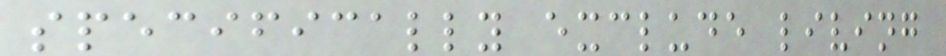specifically exclude living
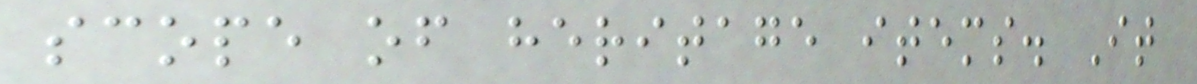scope of heritage items. It
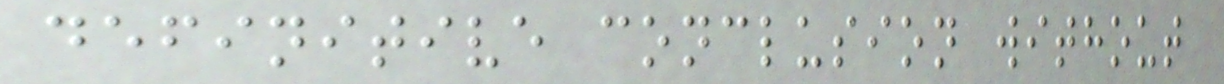definitive conclusion without
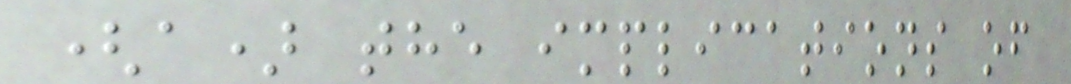(a) the implications of
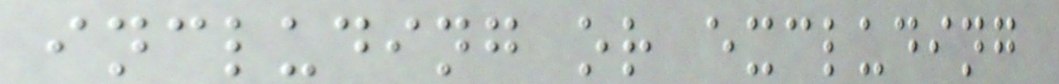including or excluding
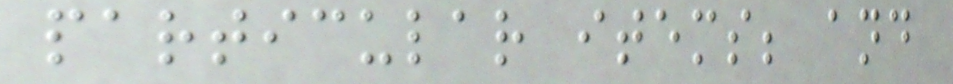particular items; and
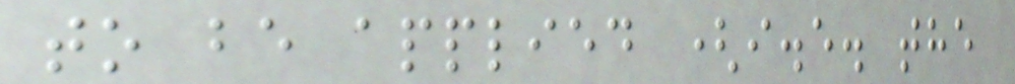to be applied (i.e. the
